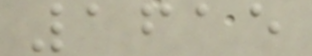1615
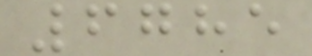6785
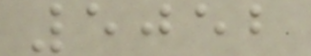5052
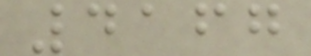4167
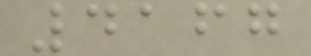4167
